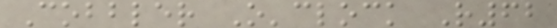Cobbler O'clock R62
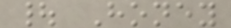| Honey
